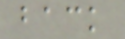back
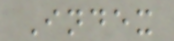Index
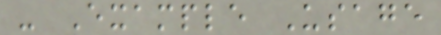- Example Usage
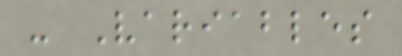- Variables
